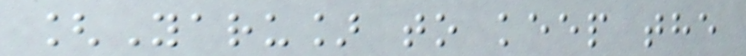[Yaru] to keep the
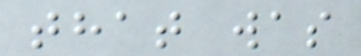that was
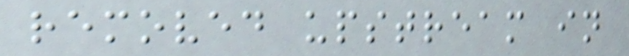removed upstream in
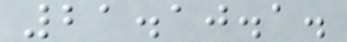21.10.1.
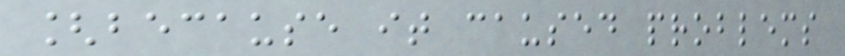[because it caused problems
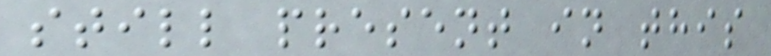still present in this
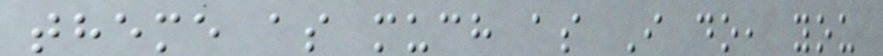theme as much as I do, you
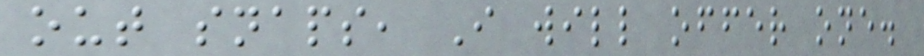out snaps, I will offer one.
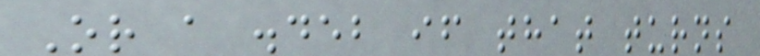Or a .deb if that turns
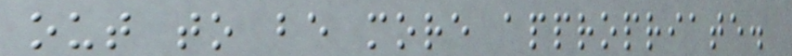out to be more appropriate.
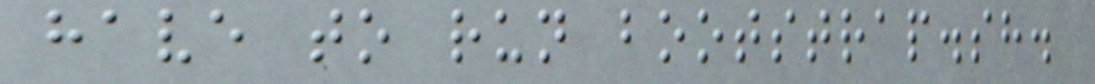have to run bootstrap.sh.
